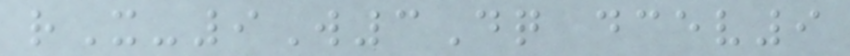rX-9W3Dq dcev9
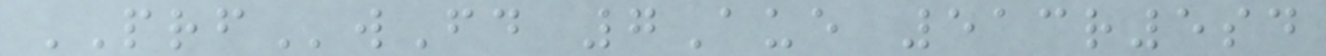PRFwFd 7Aue 513r5sd
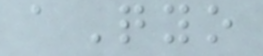aQyo
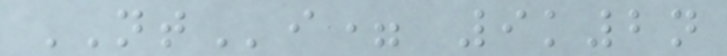NTi= 9k2n
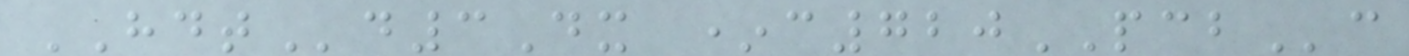HDTd3Dx *c720PCBc
